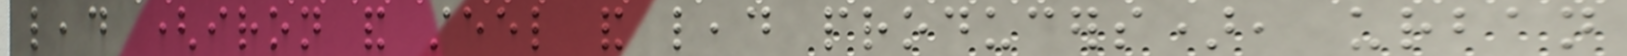lead (iron and steel and lead producers), urban
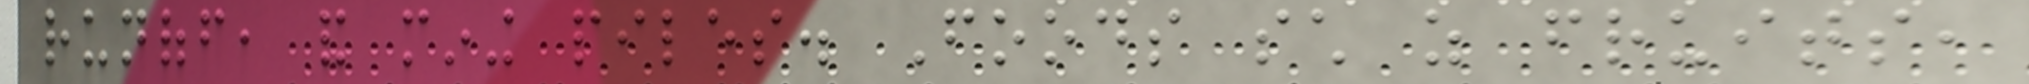runoff, and mining piles. Foods such as fruits,
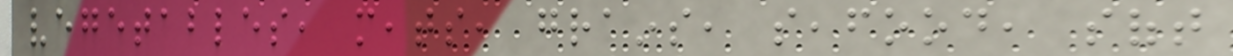vegetables, meats, grains, seafood, soft
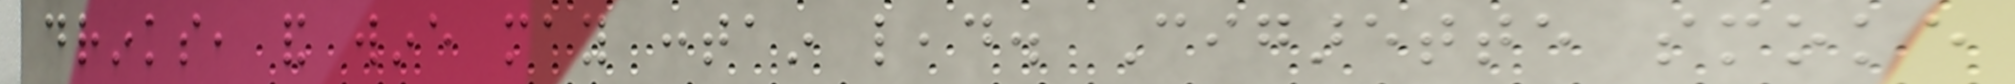drinks, and wine may contain lead. Cigarette smoke
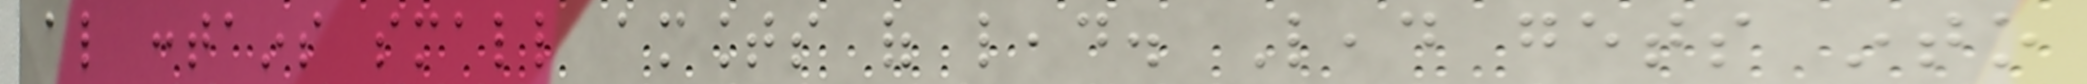also contains small amounts of lead. Lead gets into
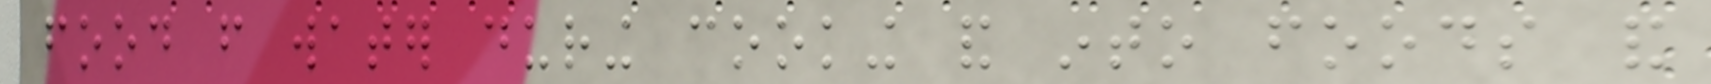food from water during cooking and into foods and
